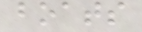boats
